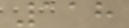118
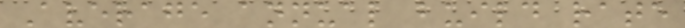Average annual build rate
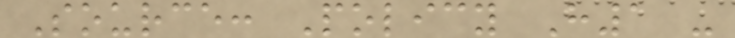Source: Policy H1 -
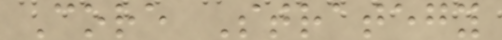Core Strategy
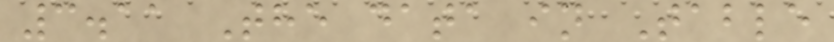3.11 The data in Table
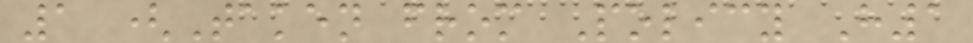1 (Taken from Policy H1
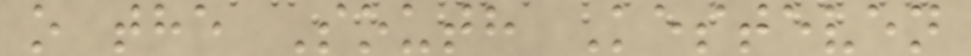o the South Kesteven
